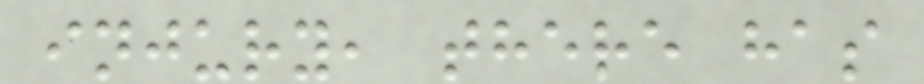injury, there has
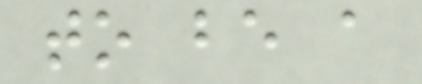to be a
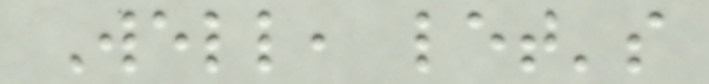Well, let's
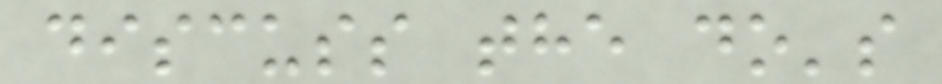discuss the do's
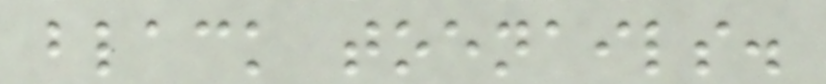black toenails.
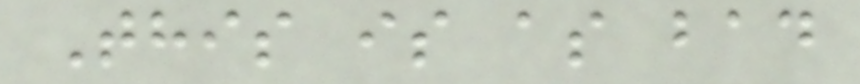This is as bad
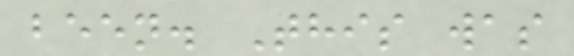been. This was
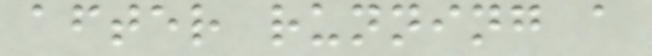after running a
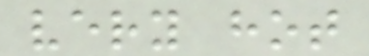very hot
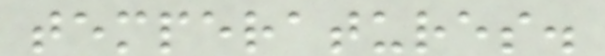temperatures.
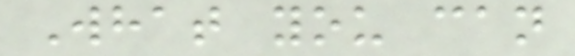What you can
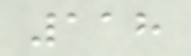118
